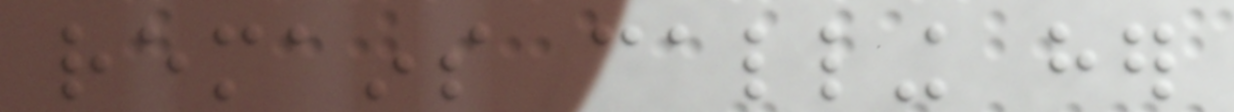remains calling her
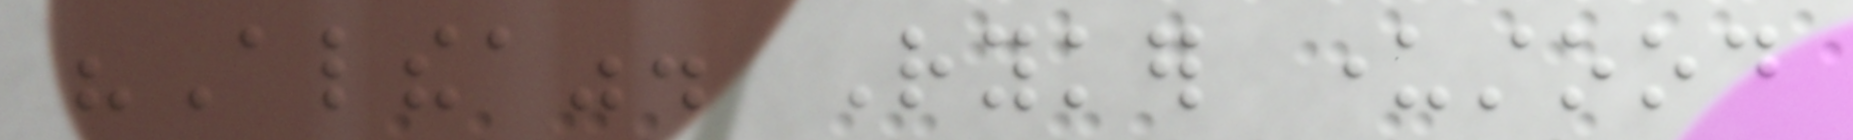"Althea". Ryker understood
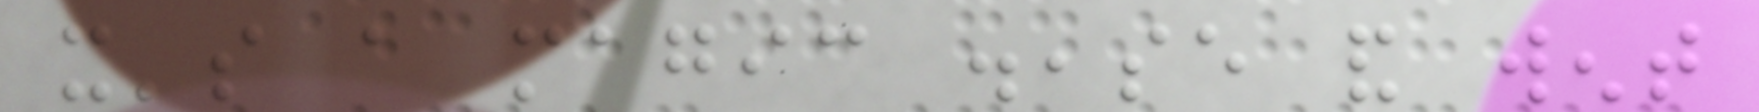it's a magic disease and went
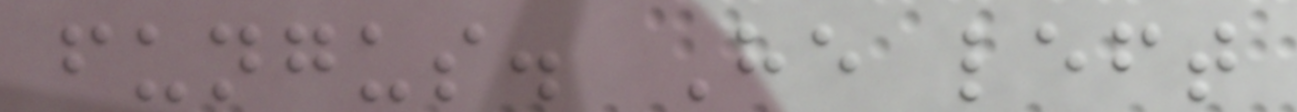fungus. He left
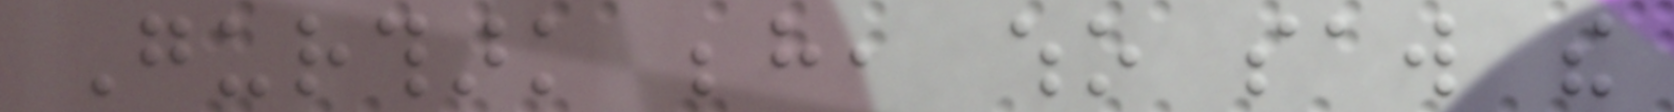Gurthark behind, who saw the
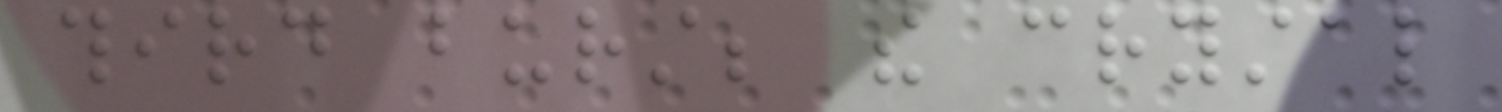third burst; the crystal
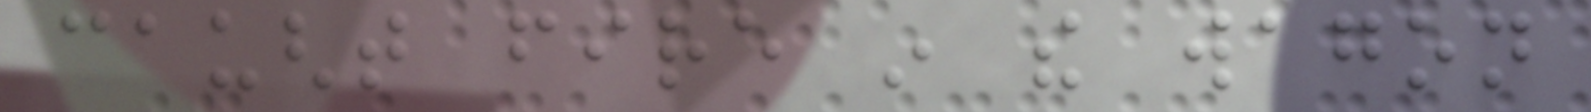caught fire in the wagon
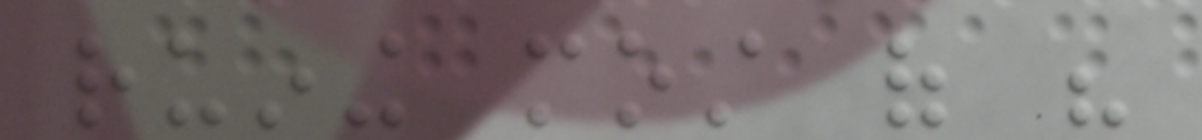ruining most of his
